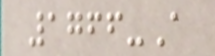1766-A
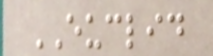EUCLID
